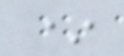*
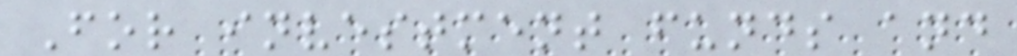For investment funds and
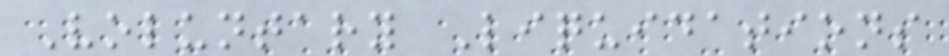Voluntary Liquidations
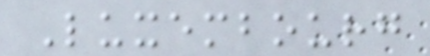Luxembourg
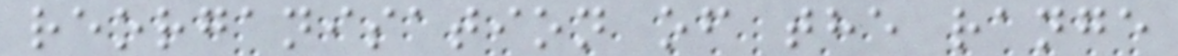reorganisation of the range
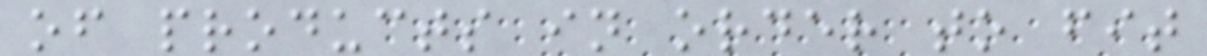of products in order to fit
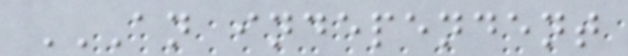AN INDEPENDENT
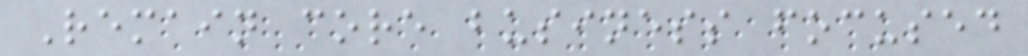Remain core business focused
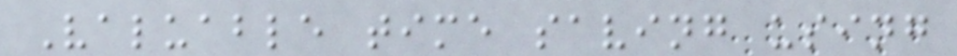Valuable time saving using
